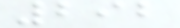292
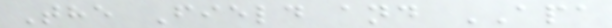The Field and APA
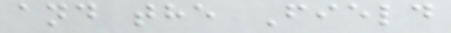and the Field
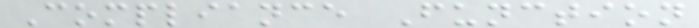Compliance Function
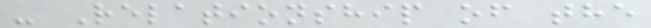- Relationship of the
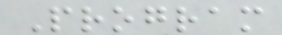Program
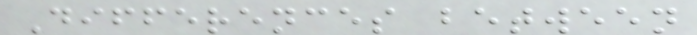Differences between
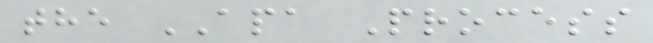the APA Process
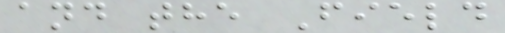and the Field
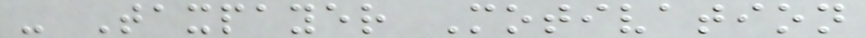- Taxpayer Motivation
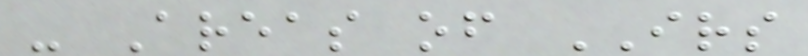- Areas of IRS
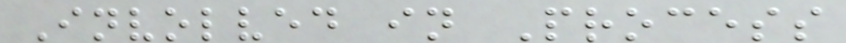Involved in Process
